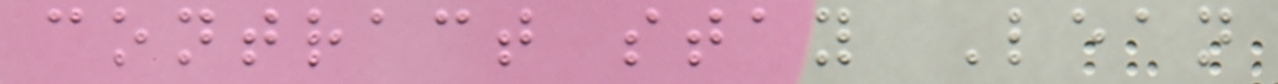contract stay Lean
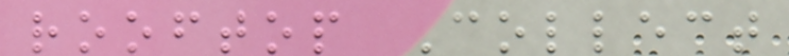rooftop Collect
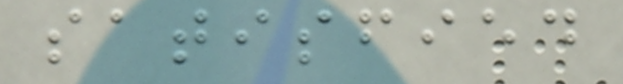satisfied
